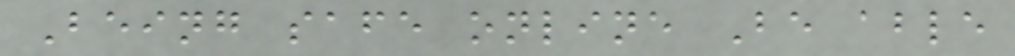Being safe online Be able
